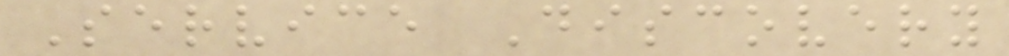Service Discovery
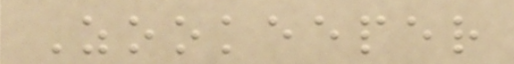Zookeeper
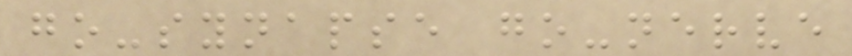go-synapse go-nerve
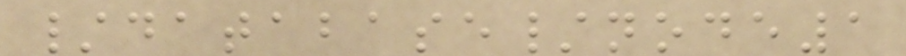/database/node1
